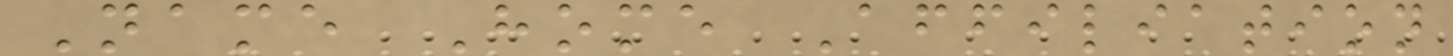Name Home Affiliation
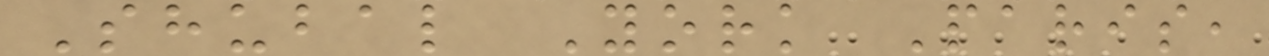Shubal York Paris,
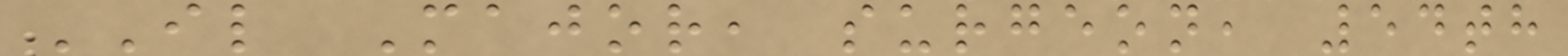IL Major, surgeon, 54th
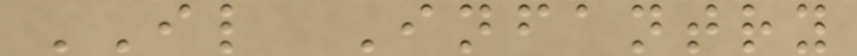IL Infantry
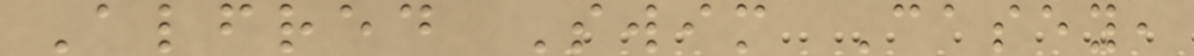Alfred Swim Casey,
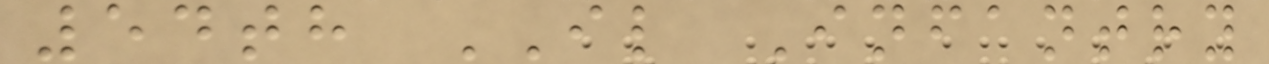54th IL Infantry
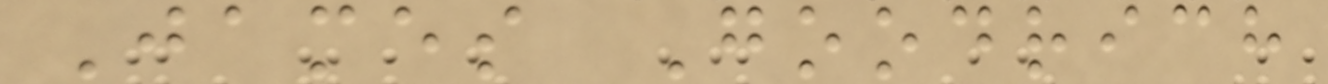James Goodrich
